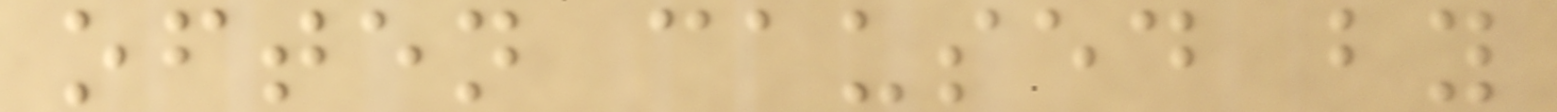often caused by
